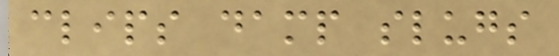clips damp slugs
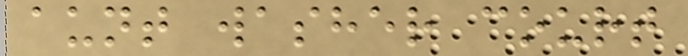aunt washer court
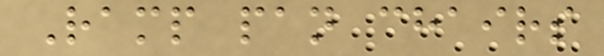Ramp pan chairs
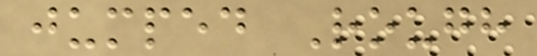jumped Rough
